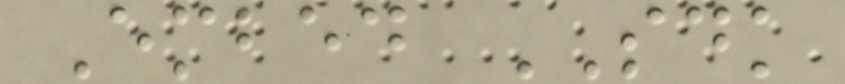Embed SDK
